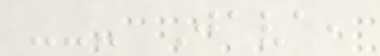--- Java,
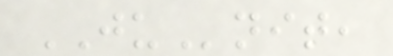JUnit,
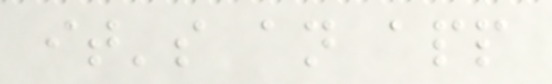it's an app
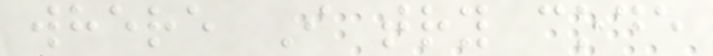where I try code
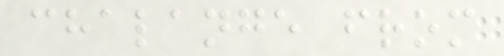chalange from
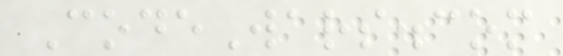CodeWars.com
